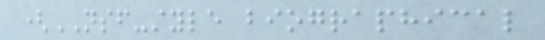(NSF-style biographical
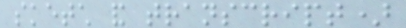sketch and transcript)
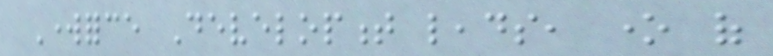Workforce Development leads, one of
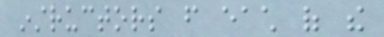instructors from each of the
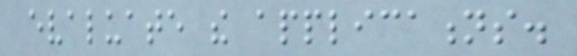evaluate the applications.
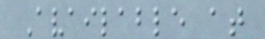Available at
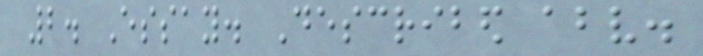2. Essay. Described above.
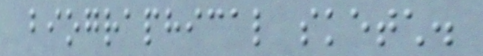biographical sketch.
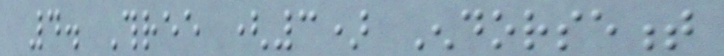4. Three (3) Endorsement
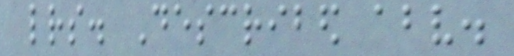letters. Described above.
